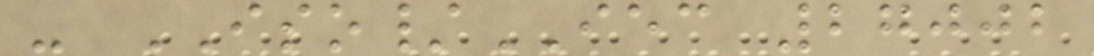- ISO/IEC 27002
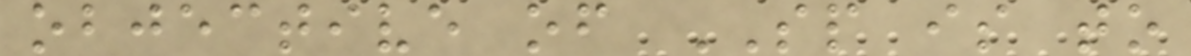objective of SP is to
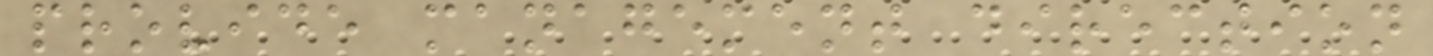provide management direction
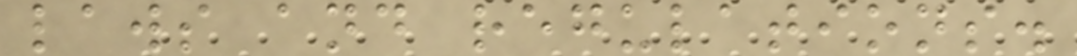laws and regulations.
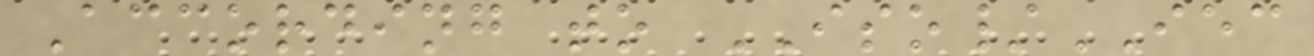According to ISO/IEC
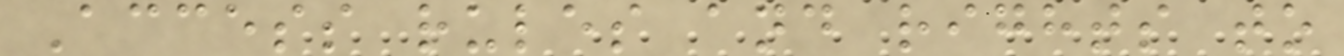Access rules and rights to
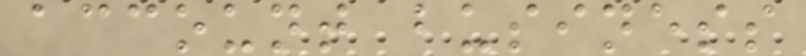account business
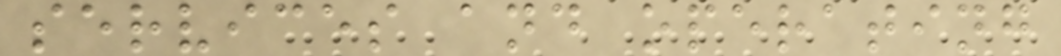services and operating
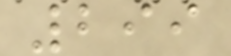299
